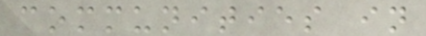communities in
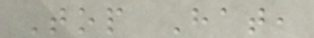Top Hat,
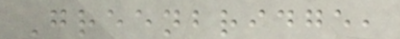Greenbridge,
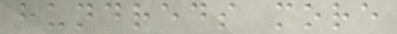hundreds more
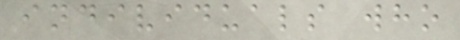individuals who
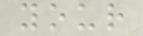your
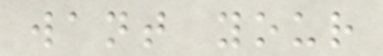want your
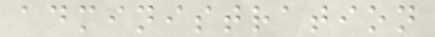administration
